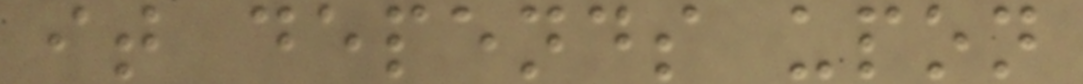it depends upon
